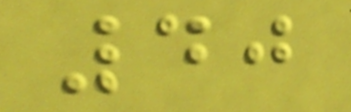40
